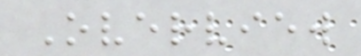Overview
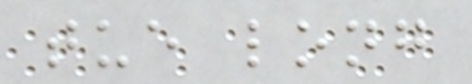tue long
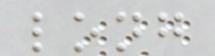long
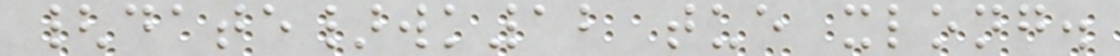{date}wk12 tue xlong.
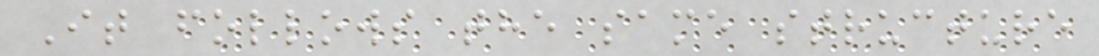It follows the same structure
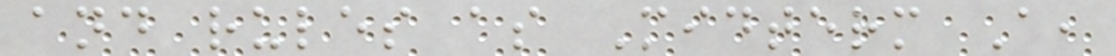and rules as Midterm A,
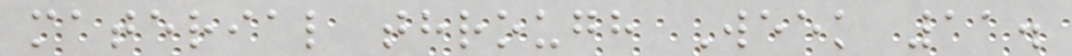material through Week 11.
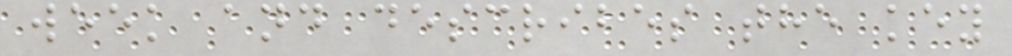week and describes the key
